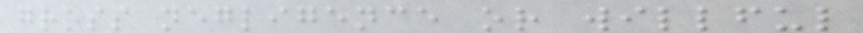gross negligence or willful
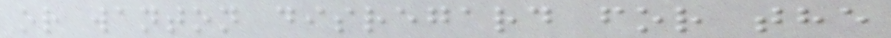or wanton disregard for the
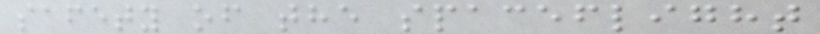safety of the spaceflight
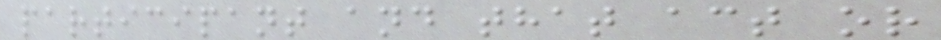participant and that act or
